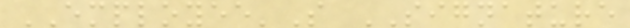EMPLOYEE'S SIGNATURE
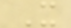X
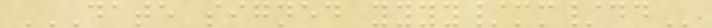DATE SIGNED YYYY/MM/DD
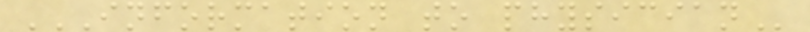INFORMATION TO PHYSICIAN
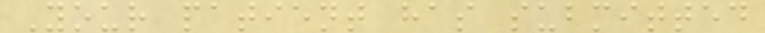Your patient has submitted
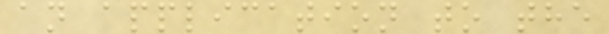an application to the
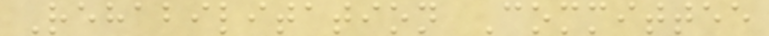Rehabilitation Committee
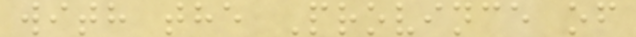with the Province of
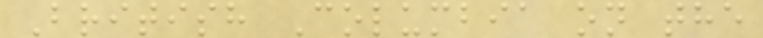British Columbia on the
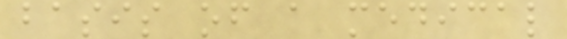basis of a medical
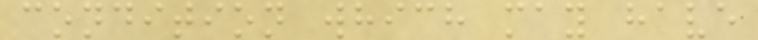condition which may have
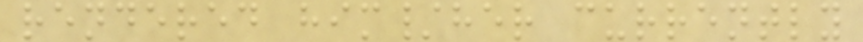rendered him/her currently
